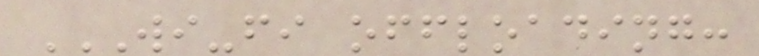WI-FI OFFLOADING:
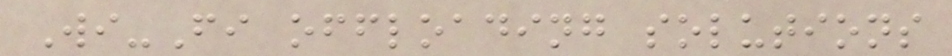Wi-Fi offloading solutions
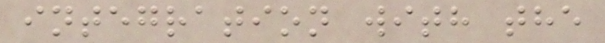integration with the
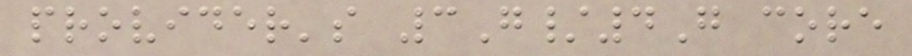provider's 3G/4G core
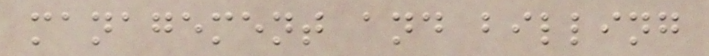management and billing
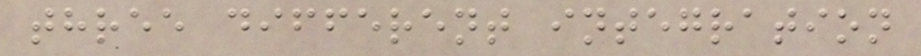three different integration
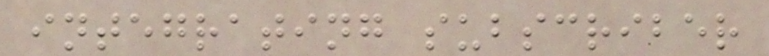integrating subscriber
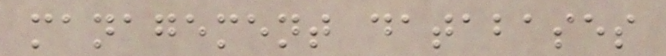management databases
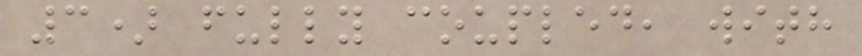3) fully coupled, with
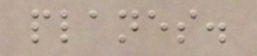planes.
